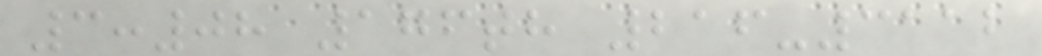3:08 176th 216-3112
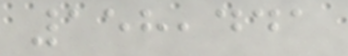158,441
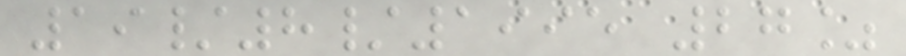19/8/1995 27%
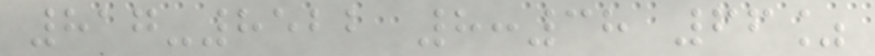817-8522 8:38 66%
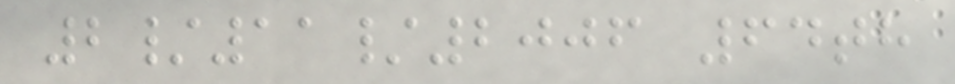2/11/2006 64th
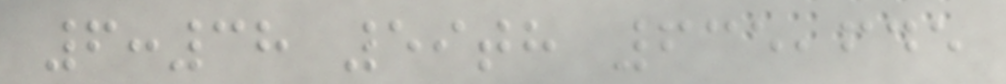6:38 59th 635,645
